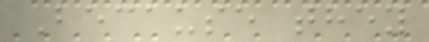Because they
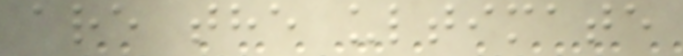are the ultimate
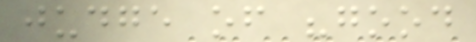judge of "good
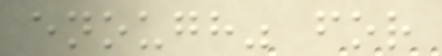enough" for
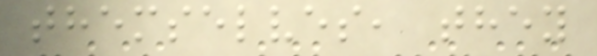themselves, they
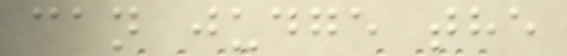can judge the
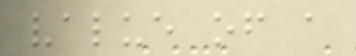value of a
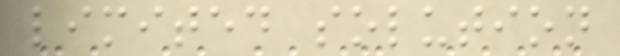limited solution
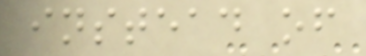instead of
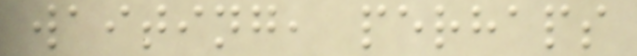waiting, perhaps
